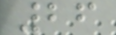26
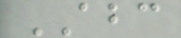ABC
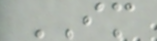IM
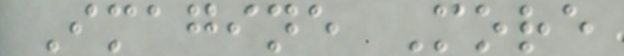Imagine More
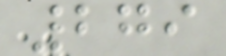279
